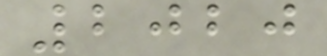2020
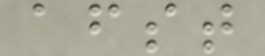afst
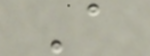A
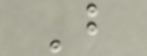B
